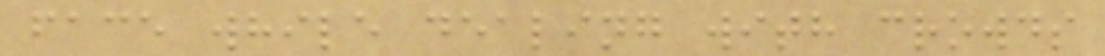face while dealing with crowds
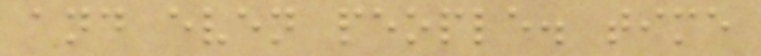and even people. time
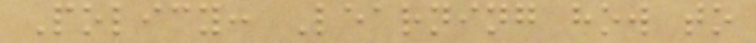Policy: Learning how to
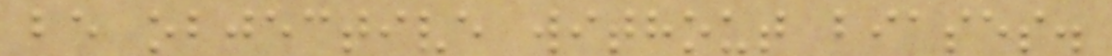be objective without biases.
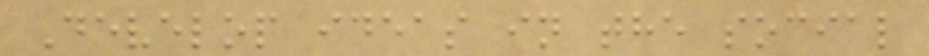Develop ideas in the social
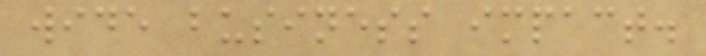wide business impact.
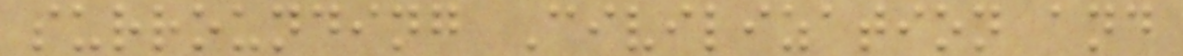surrounding Civilization and
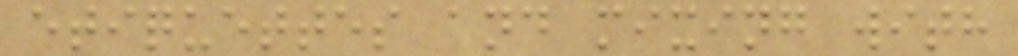etiquettes and mixing with
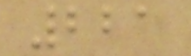221
